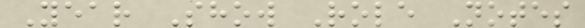Year Show Role Notes
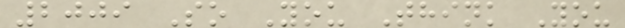2009 So You Think You
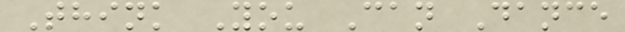Think You Can Dance
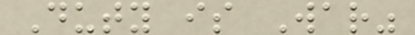Duty is War"
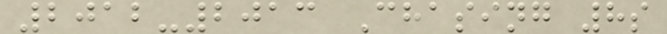2012-2013 Chasing 8s
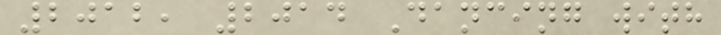2012, 2014 Dancing with
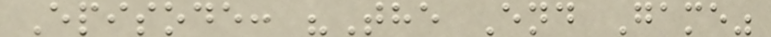Episode: "The End Game"
